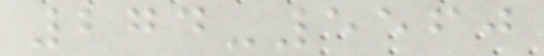274-5560
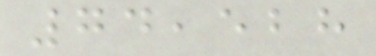74,528
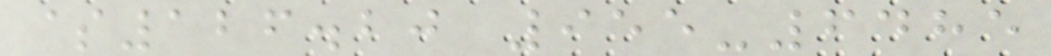$126.20 955-6485
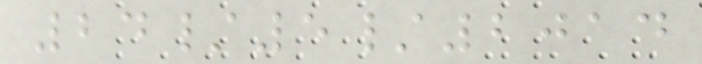24/5/2014
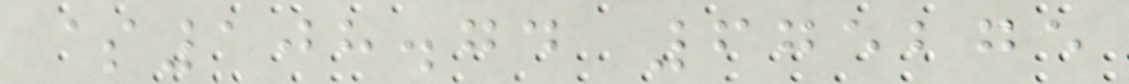$108.74 675275
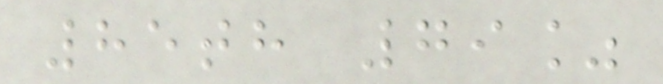85th 79%
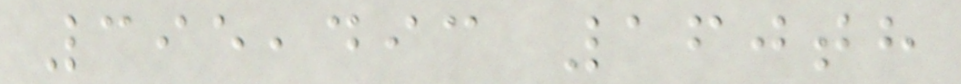395,493 160th
